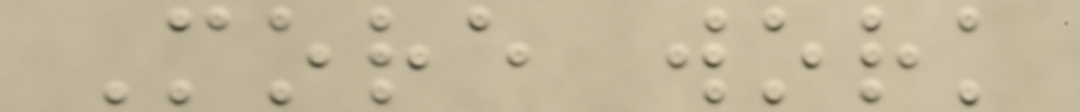More work
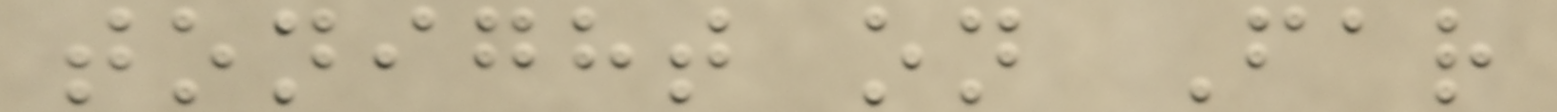tonight on Far
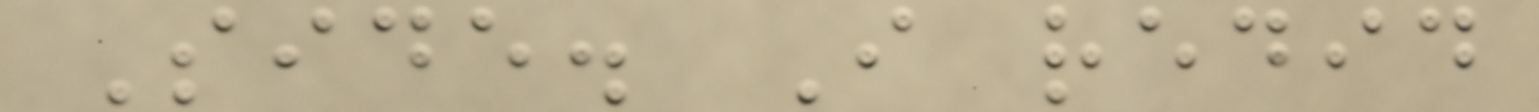Side. I redid
